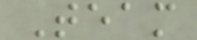Team
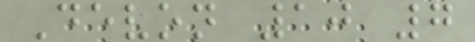Devon 10 7
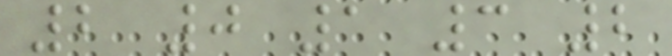2 0 1 3 2
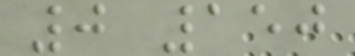0 150
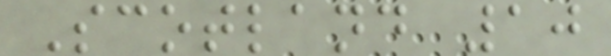Scotland 10
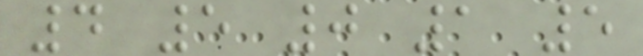4 5 0 1 5
